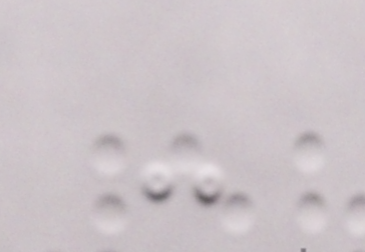-
